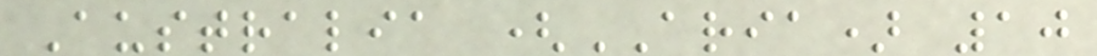Australia (ARIA) 10
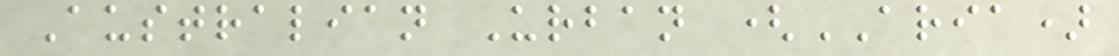Australian Urban (ARIA)
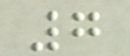7
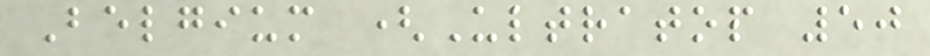Belgium (Ultratop 50
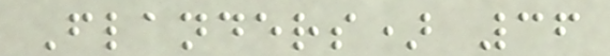Flanders) 36
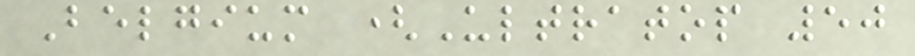Belgium (Ultratop 50
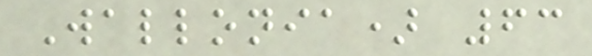Wallonia) 63
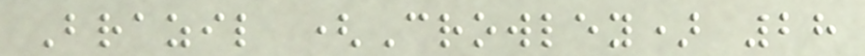Brazil (Crowley) 28
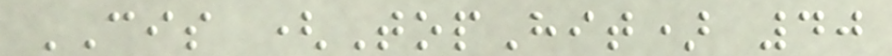CIS (TopHit) 40
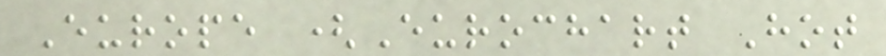Europe (Eurochart Hot
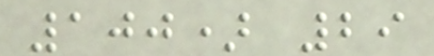100) 29
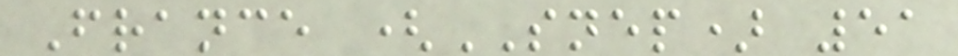France (SNEP) 51
